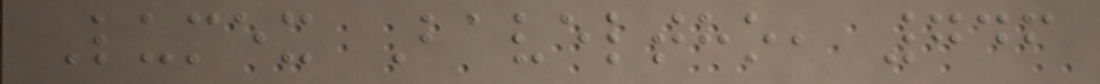Lumex Baveltho, 746
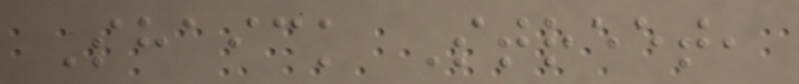Shaick Street,
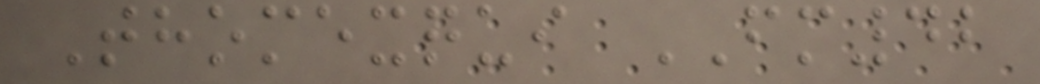Thomexqui FM42
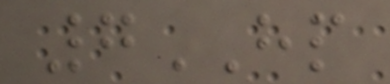7HP
